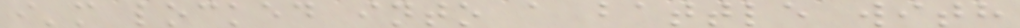i'm locked into a battle with
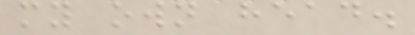my own head.
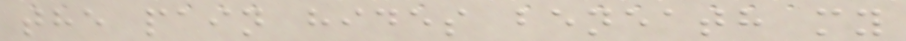the pain hides beneath my
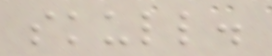skull.
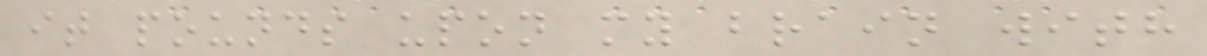it pounds upon my brain with
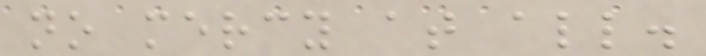no mercy at all.
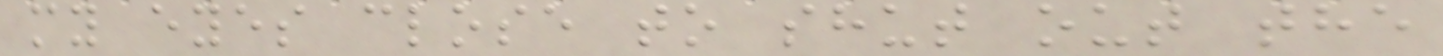my eyes close to shut out the
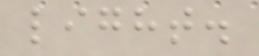light.
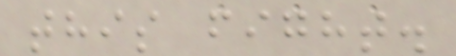this fight.
